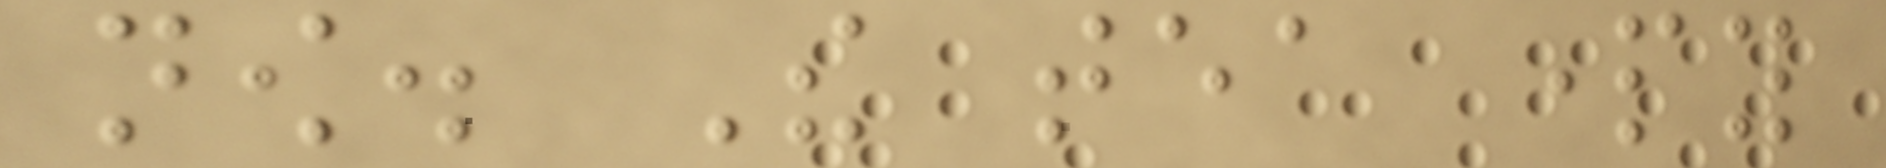now. The tea party
